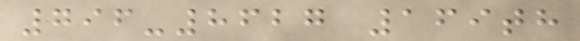796-8627 169th
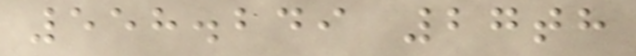558.249 27th
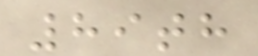89th
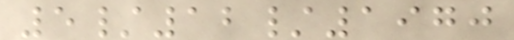5/12/1970
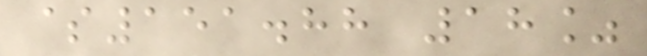$151.88 18%
